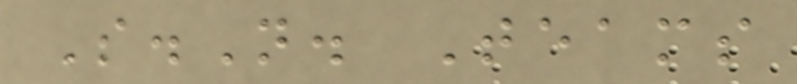S.N. Teams
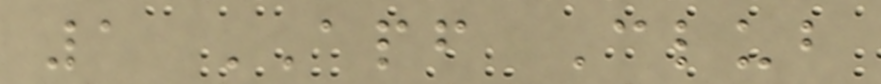1 APF Club
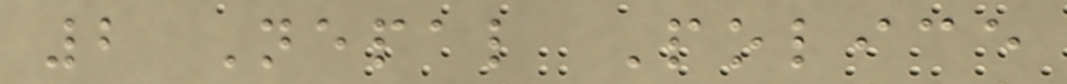2 Nepal Police
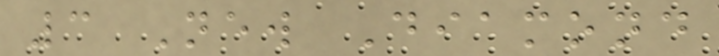3 New Diamond
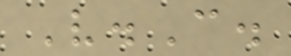V.C.
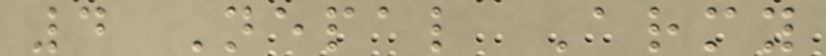4 Nepal Army
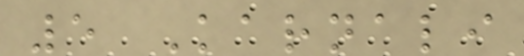5 Karnali
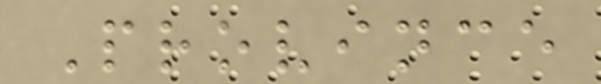Province
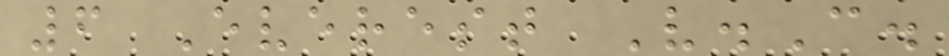6 Everest V.C.
